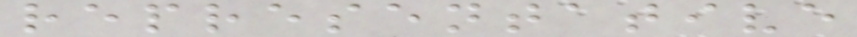representative
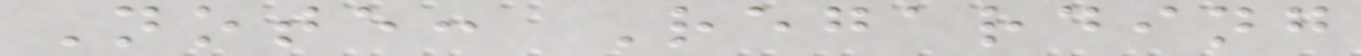Note: Regarding
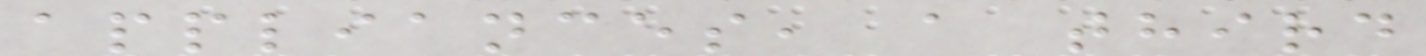appliances, a third
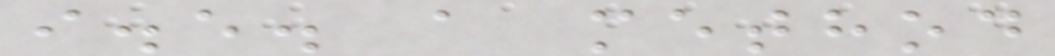i.e. a method
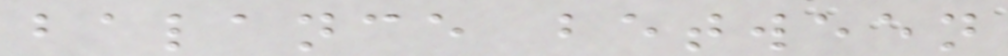balance between
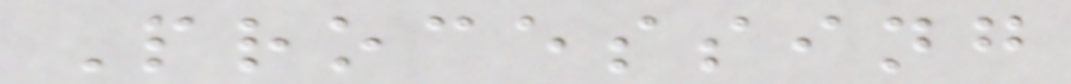Processing
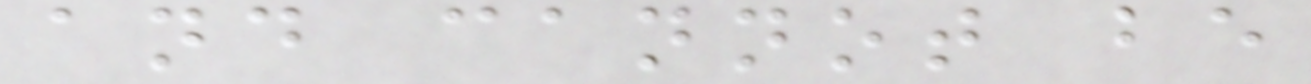and cannot be
